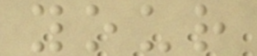your
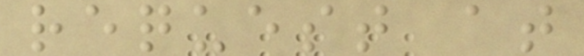request at
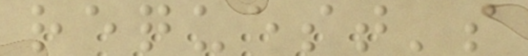request's
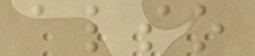also
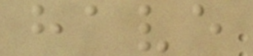have
